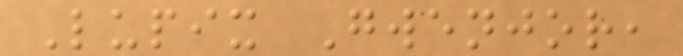Lupix Gwenjor,
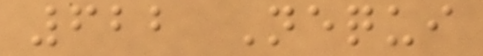622 Nequi
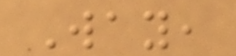Way,
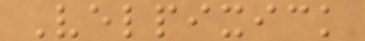Velpixick
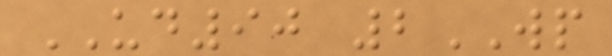UD90 2WP
